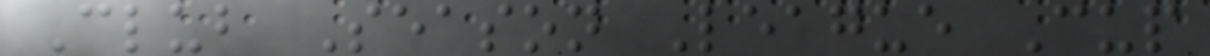Club Season League Cup
